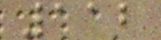112
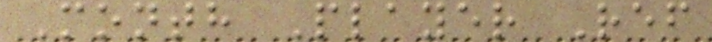Month Player Ref
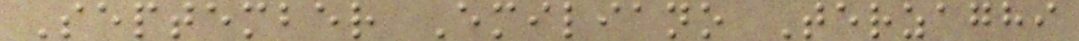September Emiliano Terzaghi
